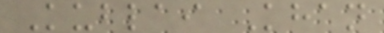Kublai Khan
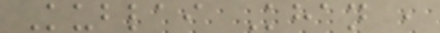Kublai Khan ,
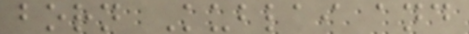born Kublai and
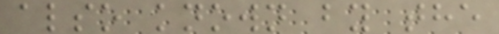also known by the
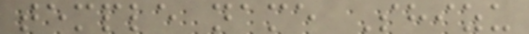temple name Shizu
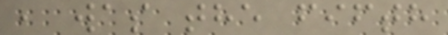, was the fifth
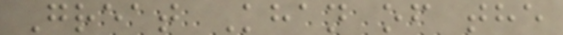Great Khan of the
